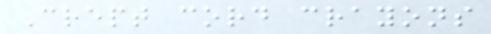Crept cord crayons
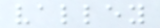valley
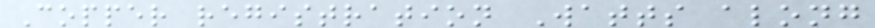Copper registration Watts along
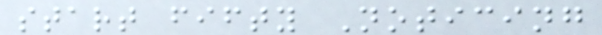start fifty Noticing
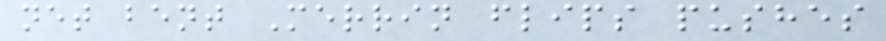net bent Merrin flips pushes
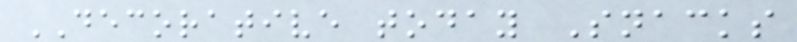DECORATIVE today Snacks
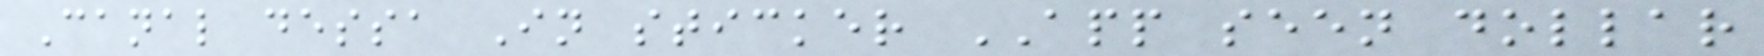Canal dessa In sticker APP seen dollar
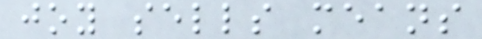joy sells means
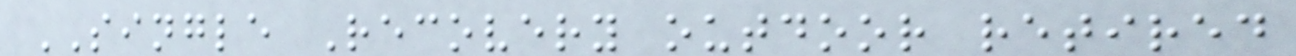SINGLE Recovery outdoor retired
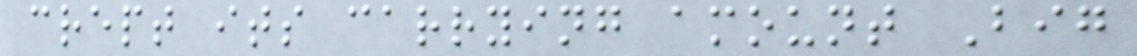crept its carrying amount Big
